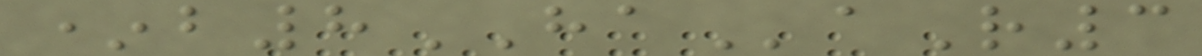*b8HAaR3
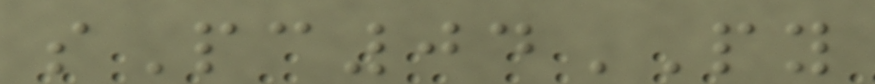sPc04PY
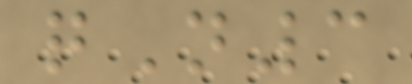qN3
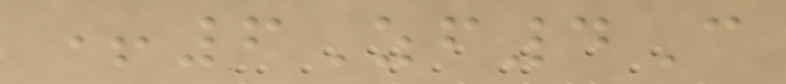+6Zf4C
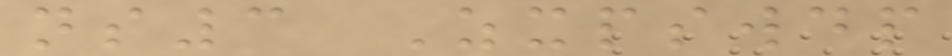ns3 Zxpswdp
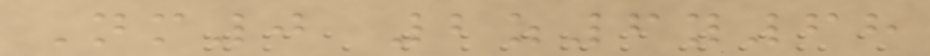Nm0 2z6y68
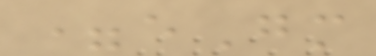=eGm
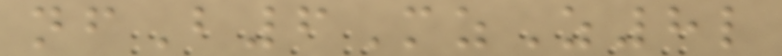nfB6MzZ8l
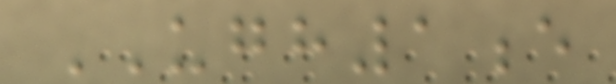UGH1e
